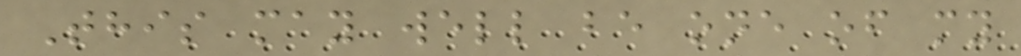This may well be one of my
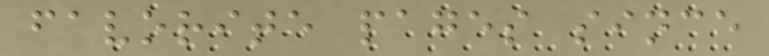favorite pages since
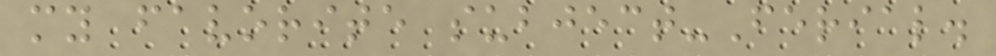my favorite subject-Ferial.
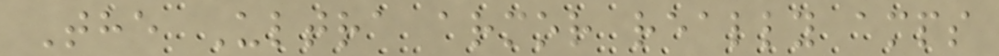The Ultra armor really amps
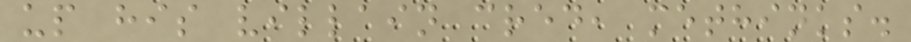up his villain cred, methinks.
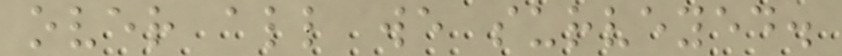over all we surveyed.
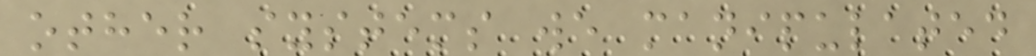other systems we manipulated
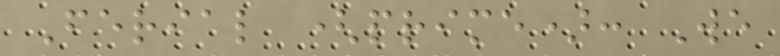Ferial (prime): We
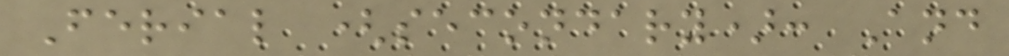Ferial (secondary): And
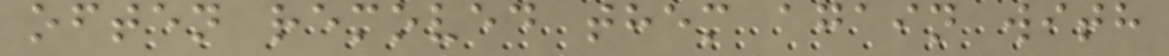often removed them again with
